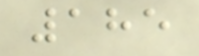185
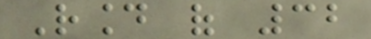Round of 32
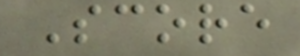Score
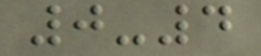0-4
